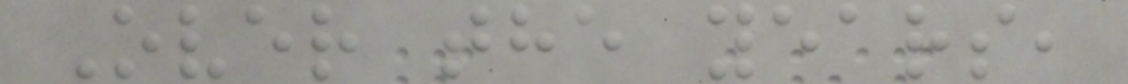Over the years,
